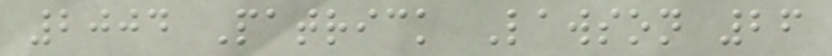2004 Patrick Lawson 26
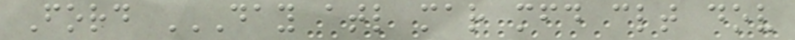Ford DAY ATL MAR MFD CLT DOV
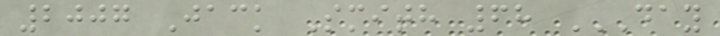2007 Jack Smith 68 DAY
